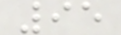95
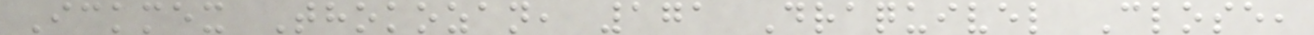Ickmex Thokozan, 171 Draquivel Close,
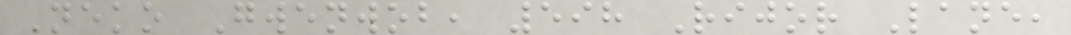Neko Gwenwob, 598 Rijor Lane,
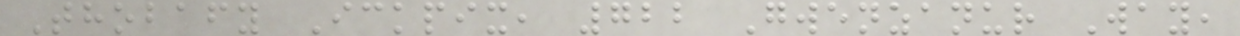Thobafy Ickpix, 722 Gwenzanur Way,
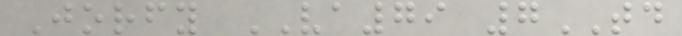Jorfy VA79 7TD
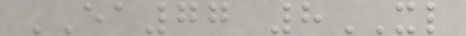EA77 8XL
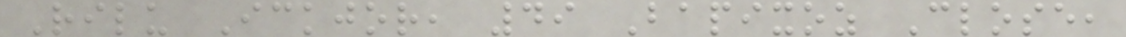Rilu Ickjor, 49 Bapixoz Close,
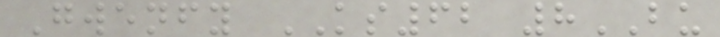Gwenfy KS62 8BU
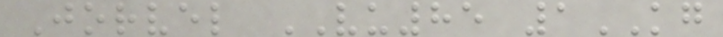Jorvel VU85 1KG
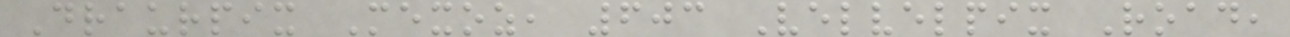Draurpix Mexoz, 603 Velvelpix Road,
